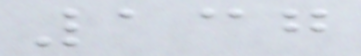137
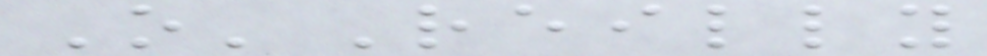O'Reilly
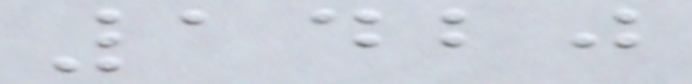1420
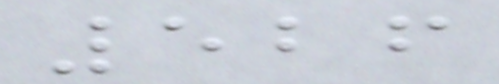526
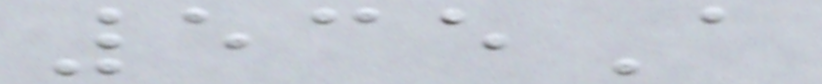535A
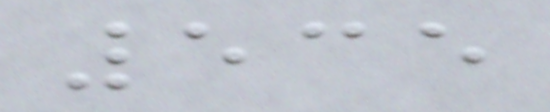535
